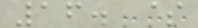16. $
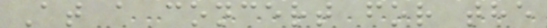At a concert for the
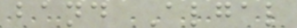band Algal
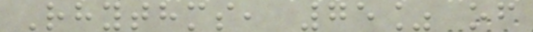Rhythms, 75% of
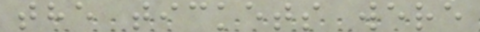the tickets were
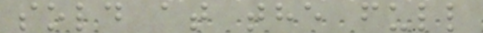sold at the full
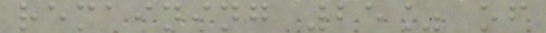remaining 25% of
